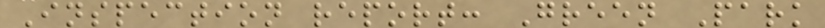Inspection report: Green Park
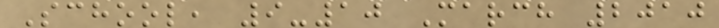School, 9-10 March 2010
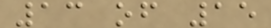13 of 15
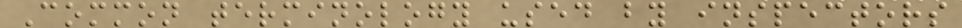Common terminology used by inspectors
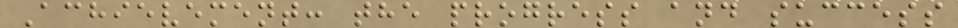Achievement: the progress and success
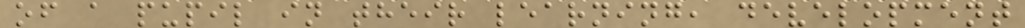of a pupil in their learning, development
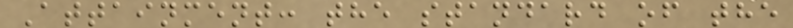Attainment: the standard of the
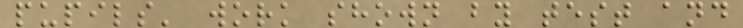pupils' work shown by test and
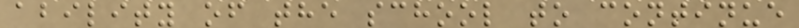ability of the school to continue
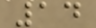14
